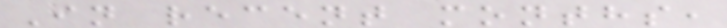In recent months,
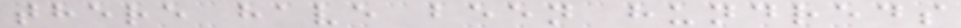there have been hundreds
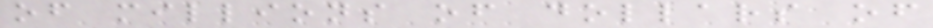of millions of dollars of
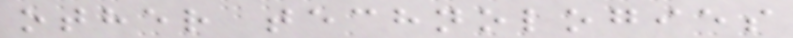other technologies
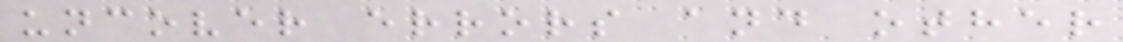uncover errors and other
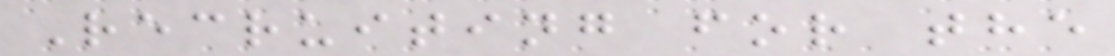Recruiting for the
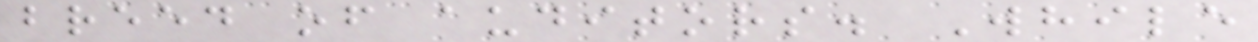breed of auditors. While
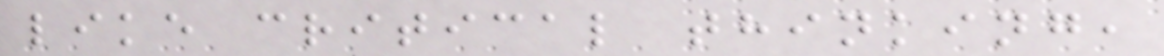like critical thinking,
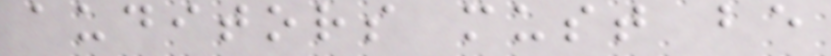auditors must be
